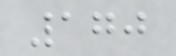170
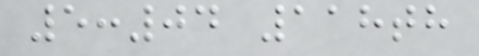5:04 118th
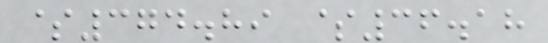$374.89 $36.18
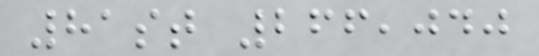81st 266,040
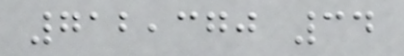712,370 34
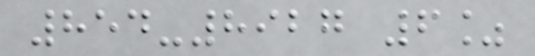854-8927 6%
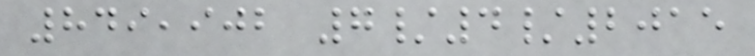849,902 7/4/2015
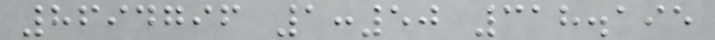8694796 1:50 318.195
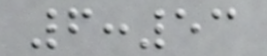6:53
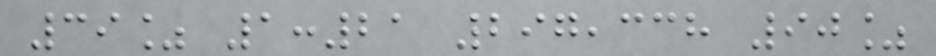39% 1:21 297,338 90%
